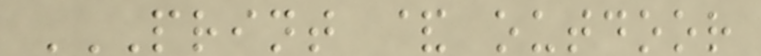PRINT & OUTDOOR
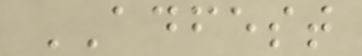ADFEST
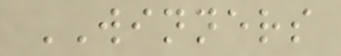WINNERS
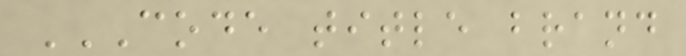CODE TITLE BRAND
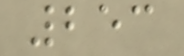253
